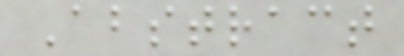Abstract
